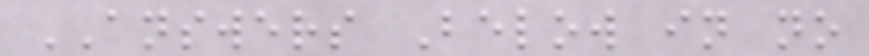ANSWERS Below in no
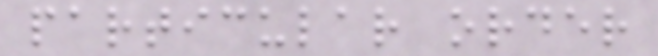particular order
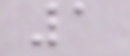1
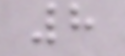8
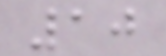10
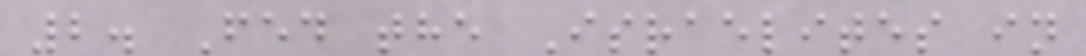2. Fed the Israelites in
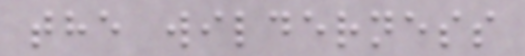the wilderness
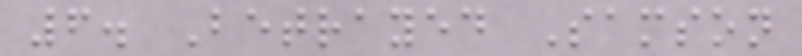6. Betrayed Samson
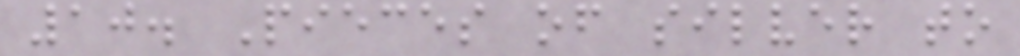10. Pieces of silver to
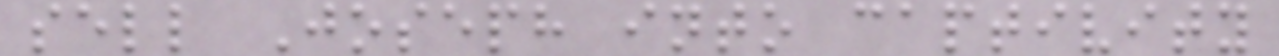sell Joseph into captivity
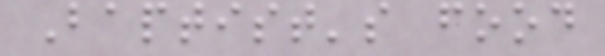Baptist's food
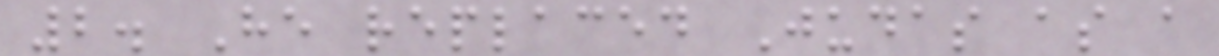2. He replaced Judas as a
